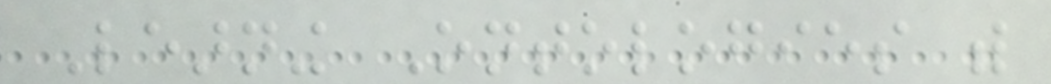Learning Ontologies with
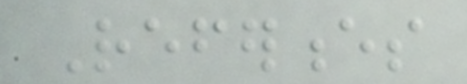References
